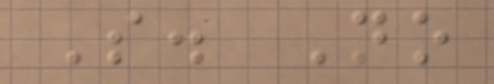S. No
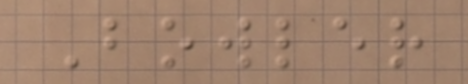Bowler
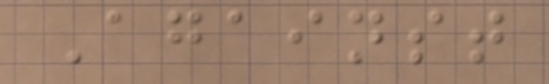Against
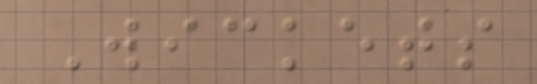Wickets
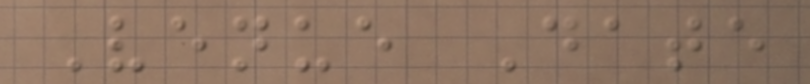Venue Date
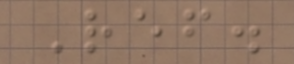Ref.
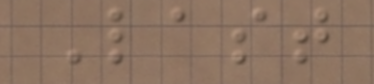Last
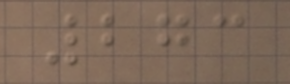273
